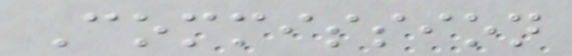Commission
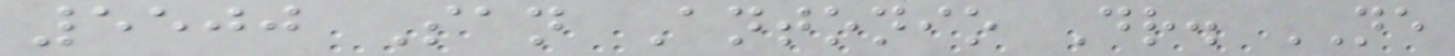5500 San Antonio Dr. NE
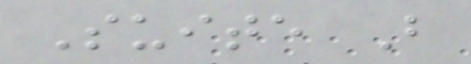Suite B
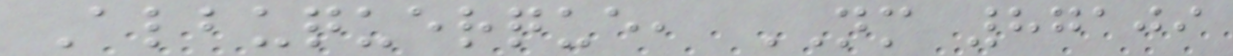Albuquerque, NM 87109
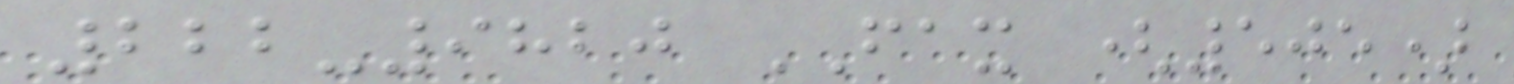222-9820 FAX (505)
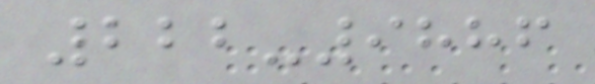222-9886
